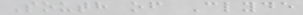South of Clyde
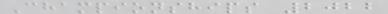Championships 2022
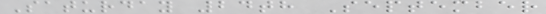Saturday 24th September
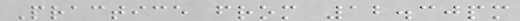Practice from 12.30pm
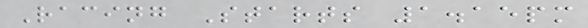Racing Starts 1.15pm
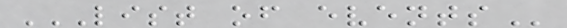LIST OF EVENTS
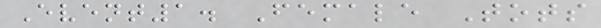Event1. Female Tots
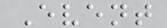Event
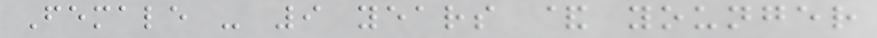Female - 9 years & younger
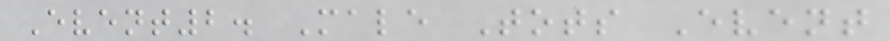Event2. Male Tots Event
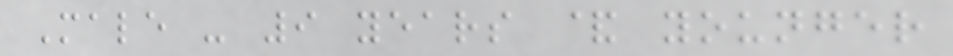Male - 9 years & younger
